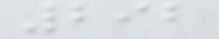292
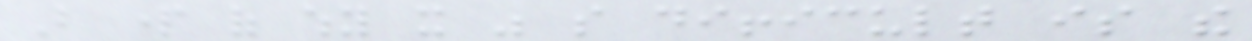But part of why it was so difficult is the
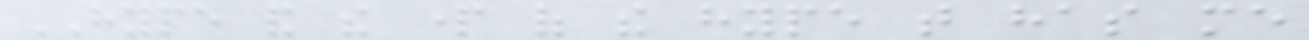HYPE and the part of the hype that has me
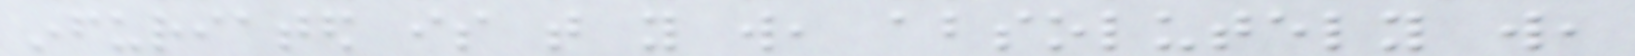infuriated is that you will, absolutely will,
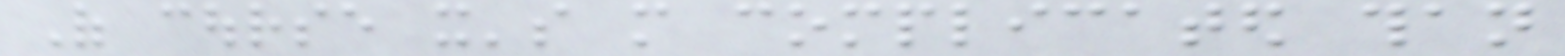Of course it's more complicated than
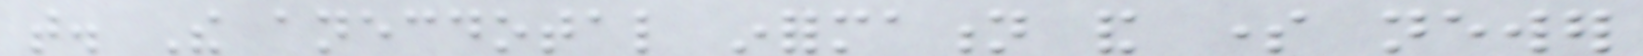that. The anecdotal information and some newer
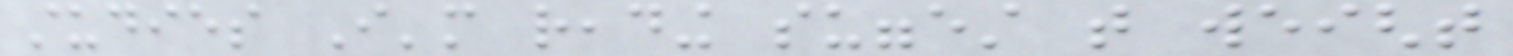studies I'm reading suggest that weight
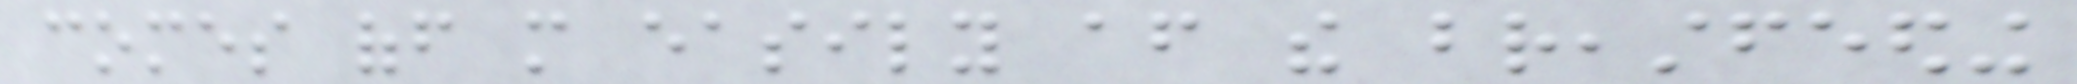comes off more easily after the breastfeeding
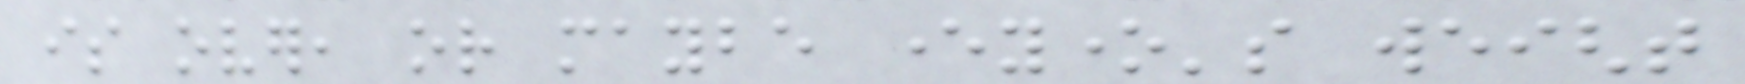is over, or maybe everyone's weight
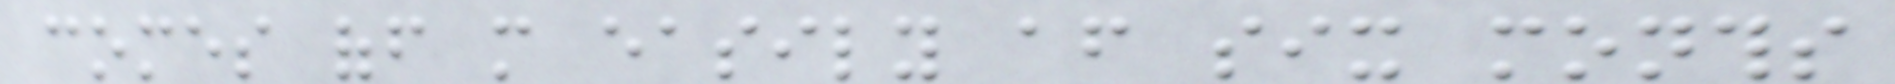comes off more easily after six months
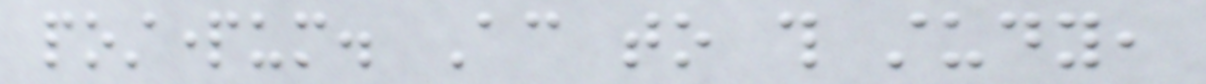postpartum. According to this study,
